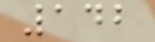142
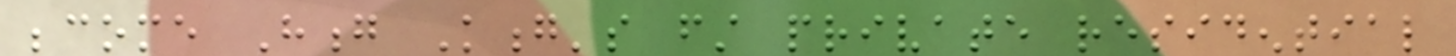become Hong Kong's first private residential
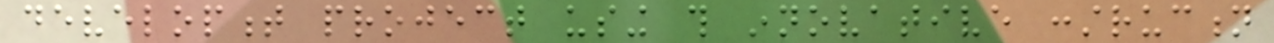development project using this innovative construction
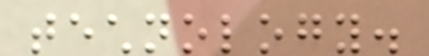technology.
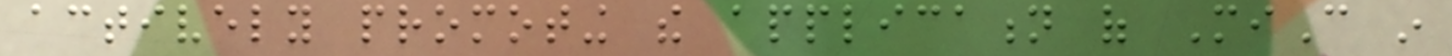actively promoting the application of MiC in
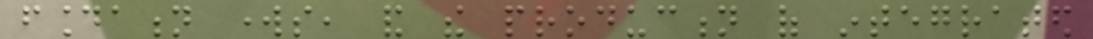foundation works, and the production of integrated
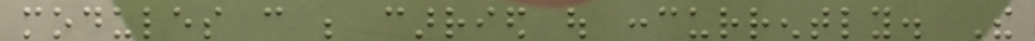modules can be carried out concurrently. The
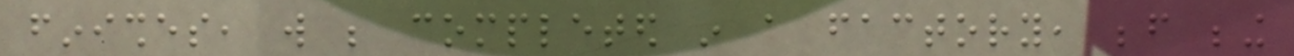finishes, will be completed in a factory, before being
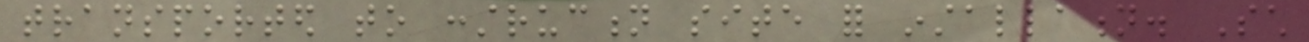transported to construction site for installation. Such
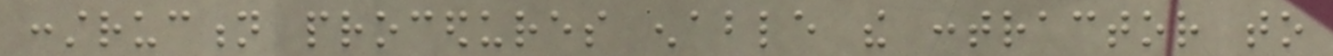construction procedures enable the contractor to
